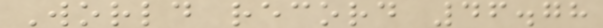World record 46.78
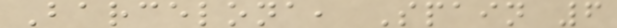Barcelona, Spain 6
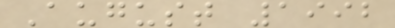August 1992
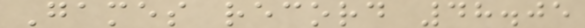Games record 48.05
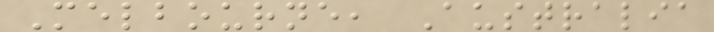Melbourne, Australia
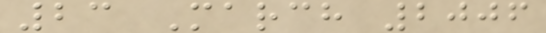23 March 2006
